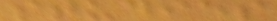studies
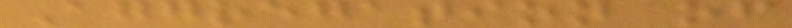Aggregation of
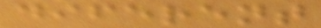diferent
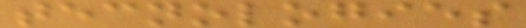tecnologies
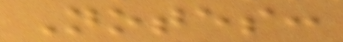Notes:
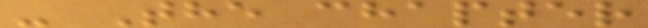- The chapter
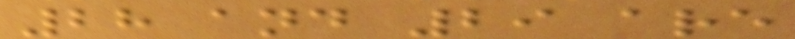28 and 29 are
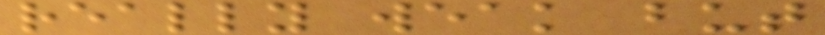really weak but
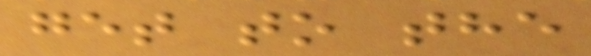get to the
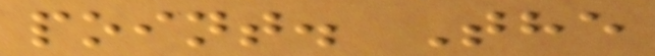point. The
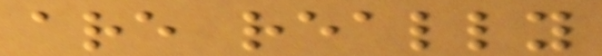are really
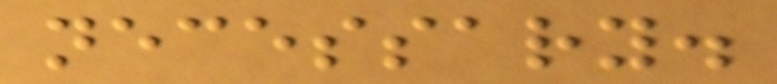necessary.
